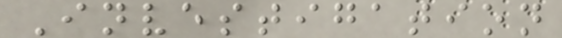Investigation
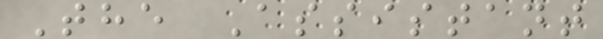The Assistant
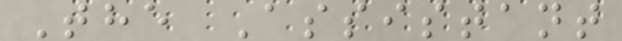The Assistant
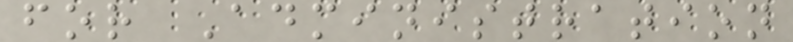for Administration
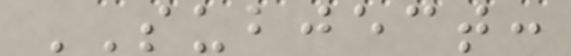SUBJECT:
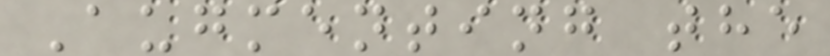Augmenting the
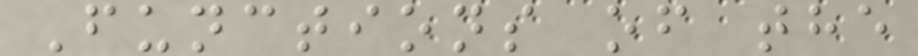Functions of the
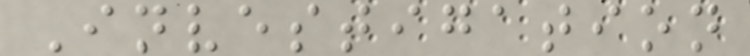Investigation
